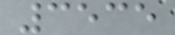3535
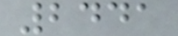2441
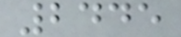2445
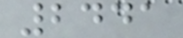2441
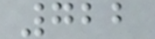722
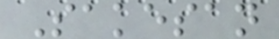Sakesan
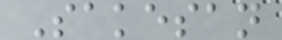Sakesan
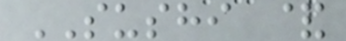SUSHI &
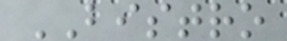BISTRO
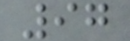97
